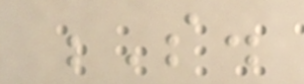S.
